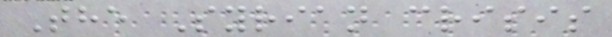The Syrian crisis
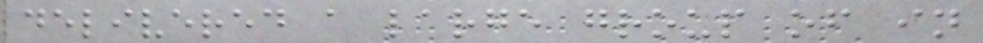delivered a large group of in
